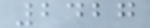2427
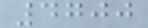4700
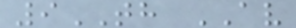9TH AV
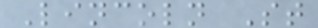Lincoln St
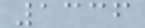1336
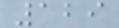129
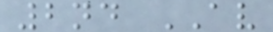2nd AV
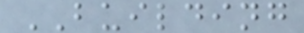BUILDING
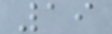19
